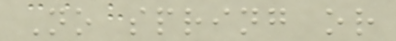No spring or
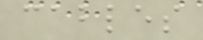cables
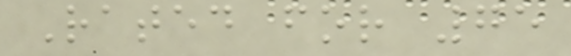Rated for 75
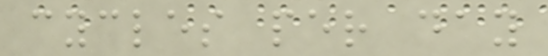cycles per day
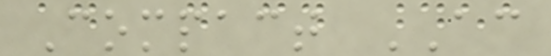Compact AC
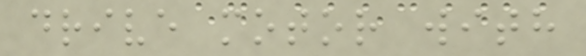drive motor with
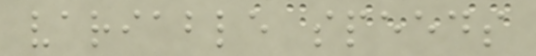variable speeds
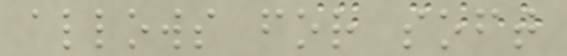allows for soft
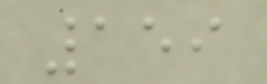159
